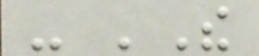- 'The
